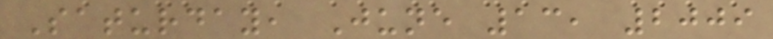Saturday, June 13, 2009
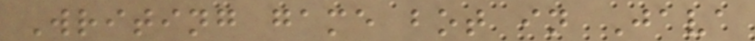Writing game bot in Java
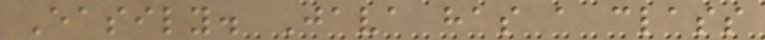Easily. Java has a class
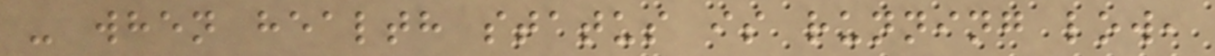- when health status is running low,
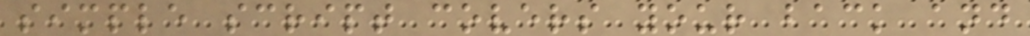simple script covers your back and
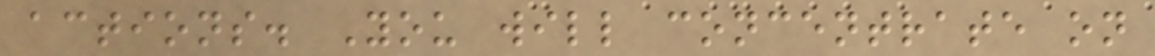actions. You will concentrate on
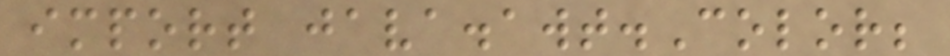import java.awt.Color;
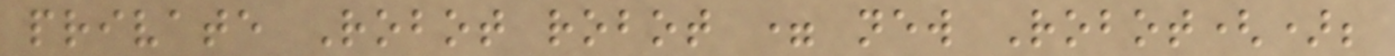private Robot robot = new Robot();
